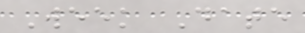Week Date
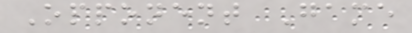Opponent Game
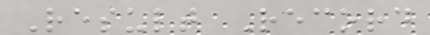Result Record
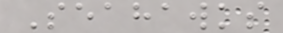Seahawks
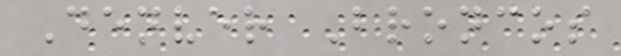Denver Broncos
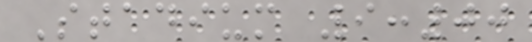Stadium 9:00
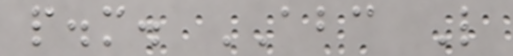p.m. ABC L
